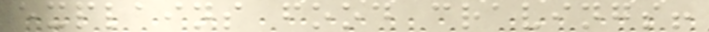explains food cravings!
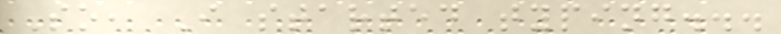So, I started typing...
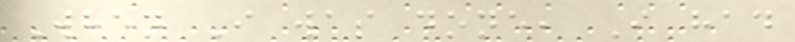When I was done, I had
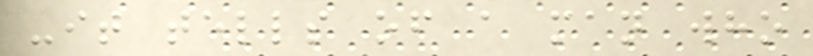-it tells of a man who
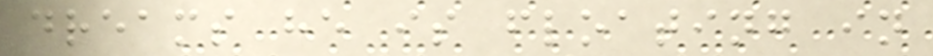dreams he is floating in
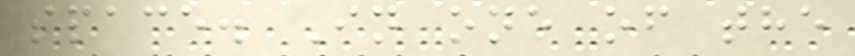space. In one of the
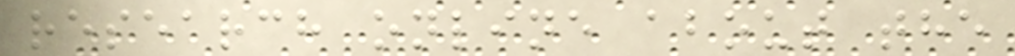research online about the
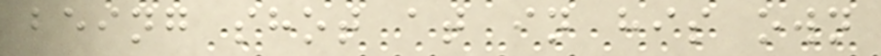being shot at in his own
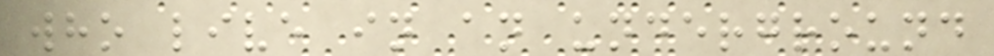who live in an underground
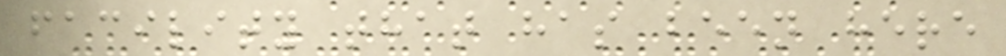facility that has been here
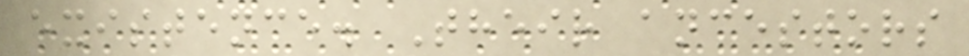existence. Their ancestors
